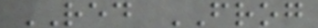RED FROG
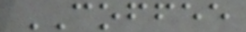COFFEE
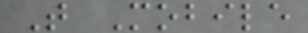T Mobile
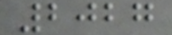2027
